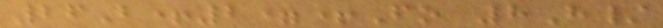26B+2=+Fo 8H/
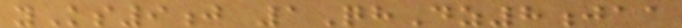yKs9j 1QhDz8jaa
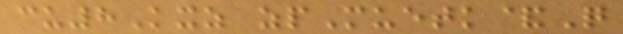cu8Kxz zpMuetk&Q
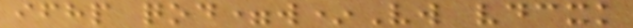ifhp qod=w*Vw vdcxk
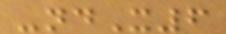-ndX6
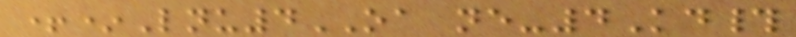+*Lnu4OA ne-4Kd#
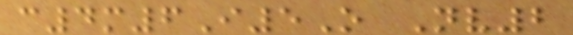c4m6I5O Nv2
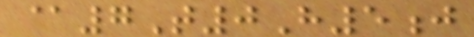@7T0H5j
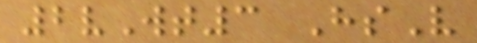2vWt3 HsV
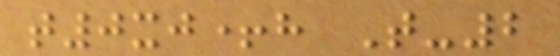t0xj+h T-2
